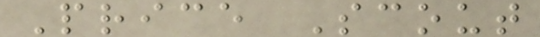Price Scout
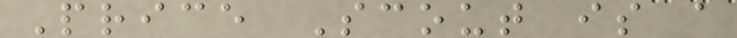Price Scout is a
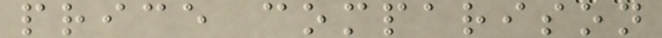price comparison
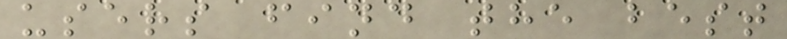users find the best
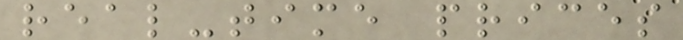real-time prices
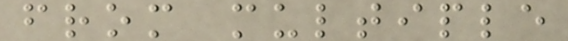from multiple
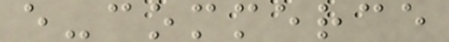e-commerce
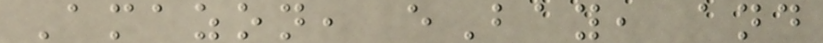Amazon, eBay, and
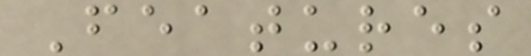Features
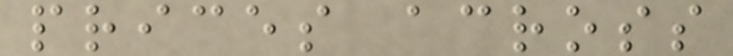prices across
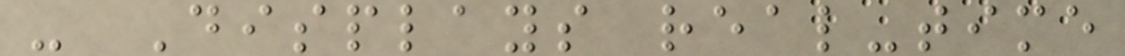- Displays real-time
